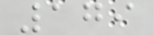179
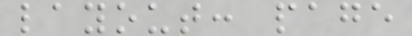layout: page
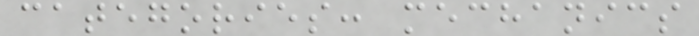categories: mechanics
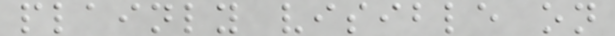plainly visible on
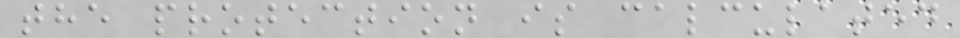the protection is calculated
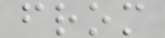from
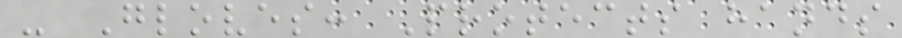- Gloves: Protects hands
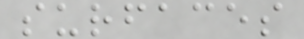surfaces
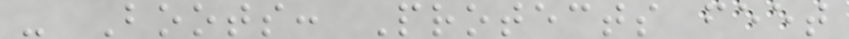- Boots: Protects feet
